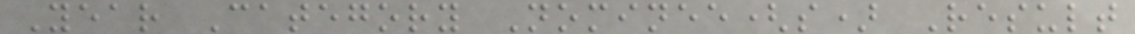Year Category Nominee(s) Result
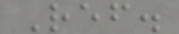Ref.
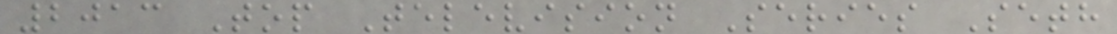2013 Top Television Series Seth
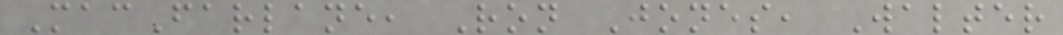MacFarlane, Ron Jones, Walter
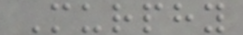Murphy
